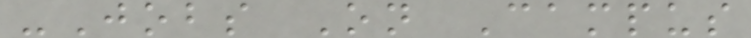-Jobs On Campus
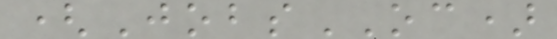(JobsOC)
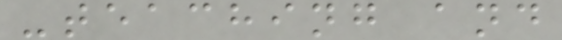-teaching and
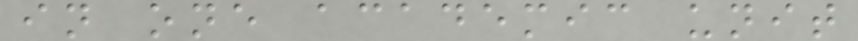in one academic unit
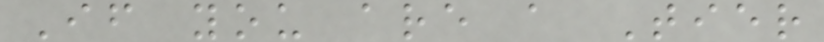If you are a Tier
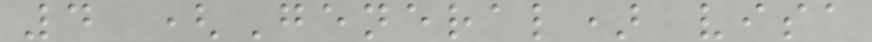4 (General) visa
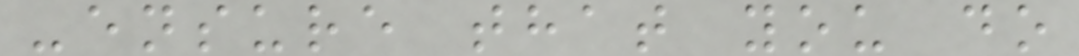-ensure that you do
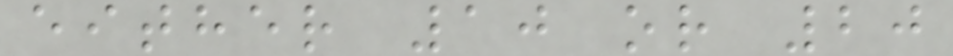either 10 or 20
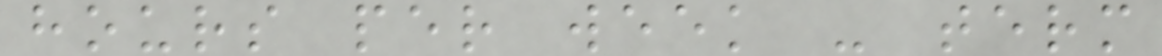hours per week - term
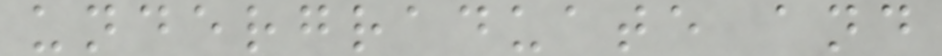undergraduate and
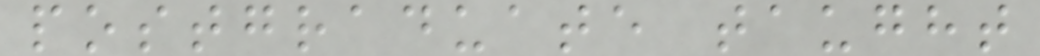postgraduate taught
